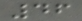46
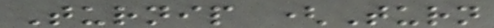Turnip (Turn
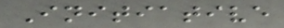Initiative
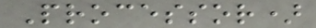Processor)
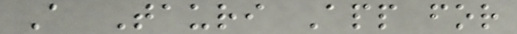A Tauri App for
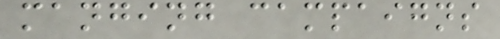manging campaigns
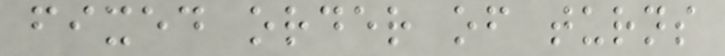fixed order of turns
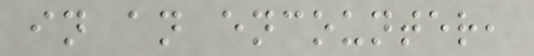in an encounter,
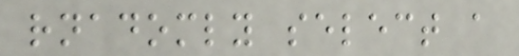rnadomly select a
